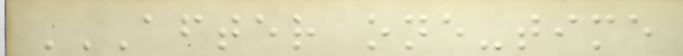AFTER ONE-TIME
